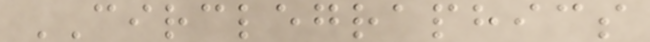CIRCLEGRAPHICS
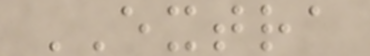EXTRA
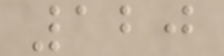120
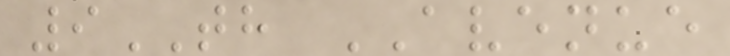9TH AVENUE
